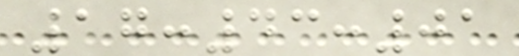17:43:01
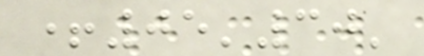+05'30'
